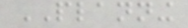PLANNING
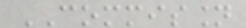COMMISSION
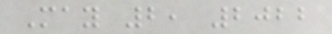May 2, 2022
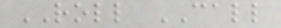ROLL CALL
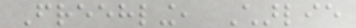Freehling, Charlie
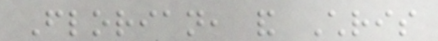Florian, and Chris
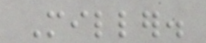Miller.
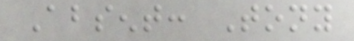Absent: Tony
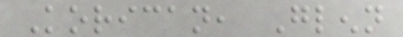Korican, Glenn
